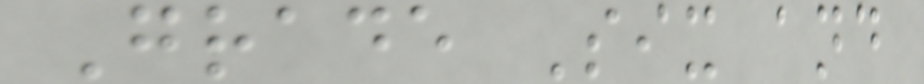Grade Six and
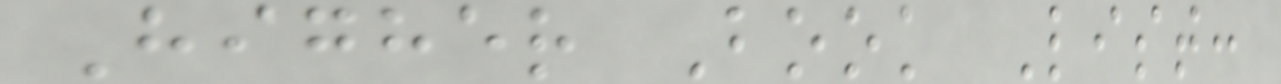Higher Book List:
